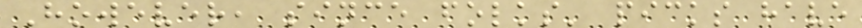However, since folks' picks have
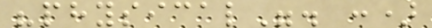"physical". :)
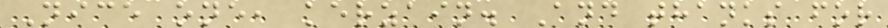Nice one, kerzain. And thanks for
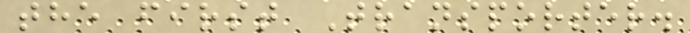the first Transporter.
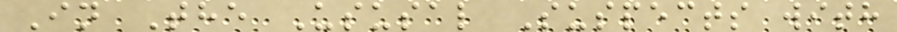In The Ususal Suspects with
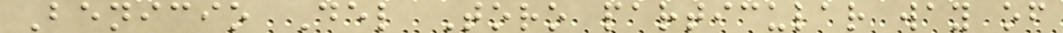Benicio Del Toro particular way of
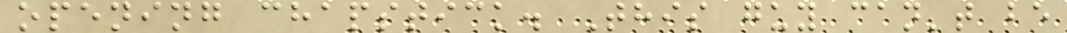opening chapstick. This guy can't be
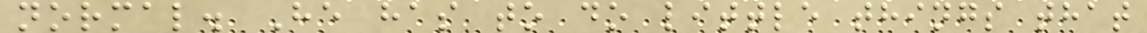normal. He has to do little things that
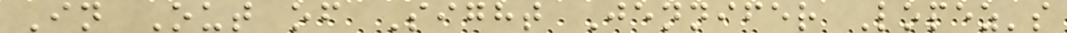In Out of Sight Jennifer Lopez's
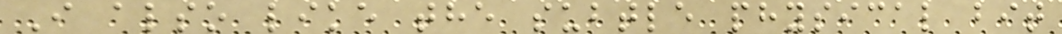I also like the subtle physical bit
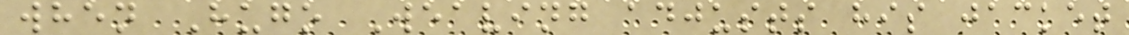when Hugo Weaving adjusts his jacket
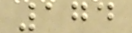174
